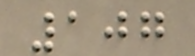107
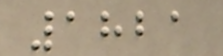1821
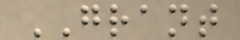GRANT
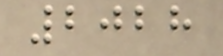2028
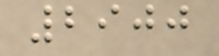2900
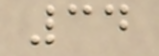34
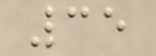35
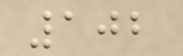102
